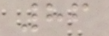86
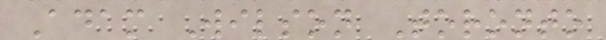Adam Wilson Toronto
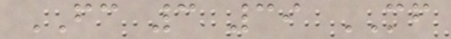FC 3 39 MF
